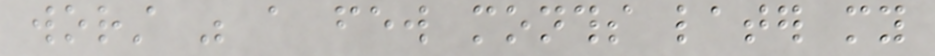worst was a few months later my
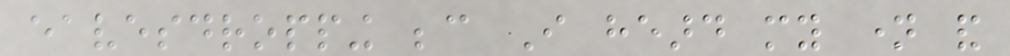eavesdropping because I heard my name and
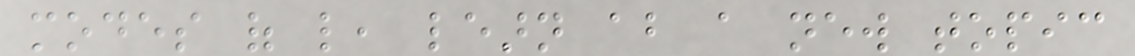modes of like, learn about a new topic
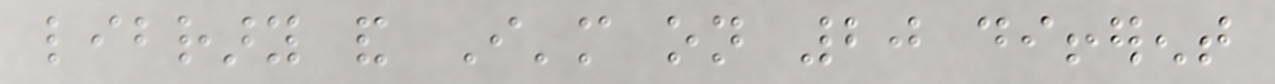library and I'm on 20 different
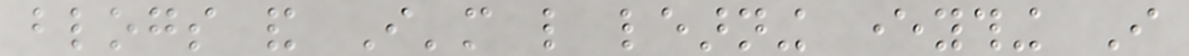blogs and I'm like learning everything I
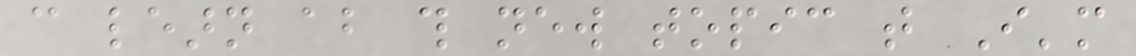can learn about this new topic that I'm
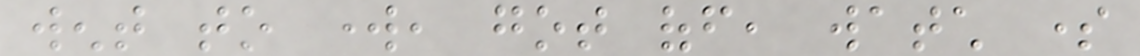went to work, got off, watch some
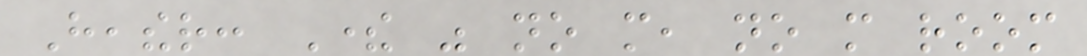Heather: There was no more, no more room
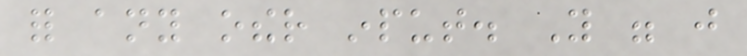for any other input. You were just
